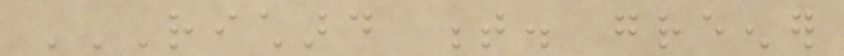RICHARD T. GREENER
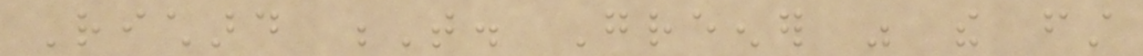Richard T. Greener was the first
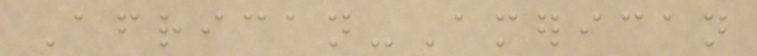African-American
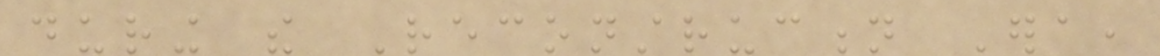during the Reconstruction Era,
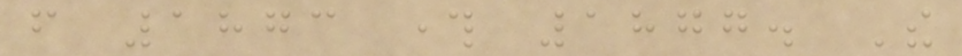from 1873 through 1877. The
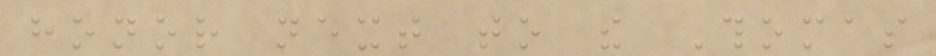honor next to the Thomas
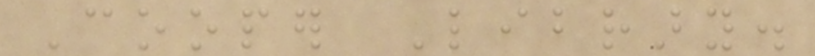Cooper Library.
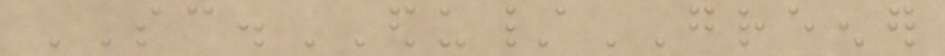SC.EDU/GREENER
